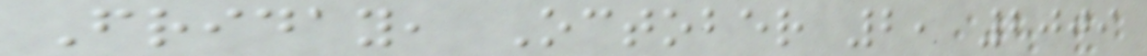Friday, October 2, 2009
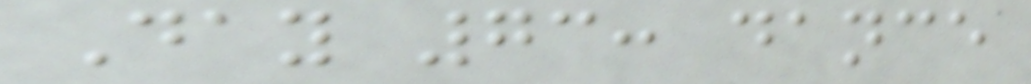Day 73: dance
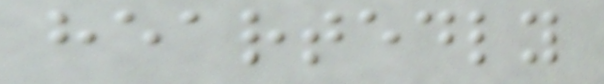heartedly
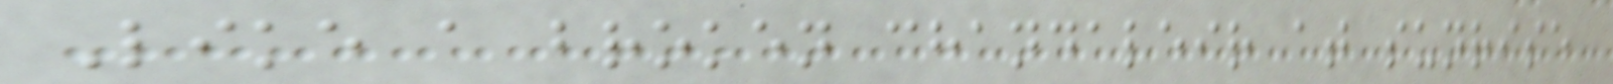Like a broken chandaleir at sunrise
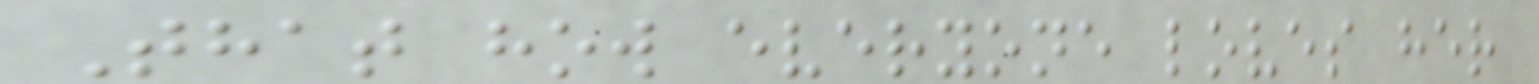That how everyone loves her
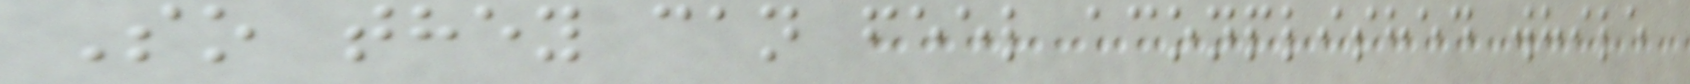So they can feel aconplished while
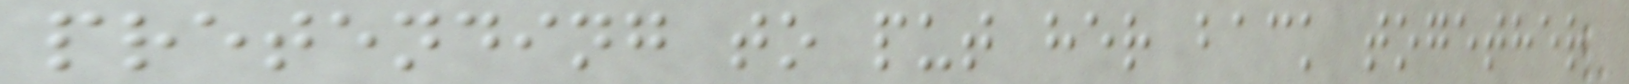pretending to put her back together
